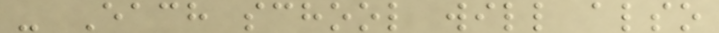- Each school will also
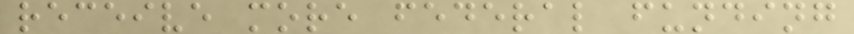receive more federal funding
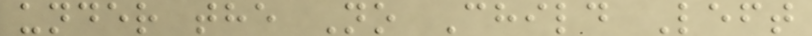under the No Child Left
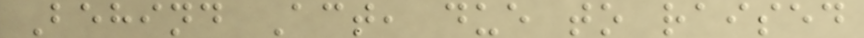Behind Act, due to raised
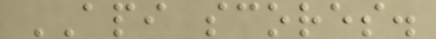API scores.
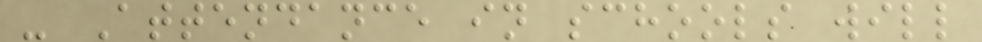- Attendance in schools will
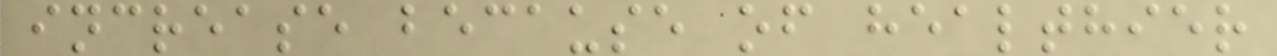increase because of healthier
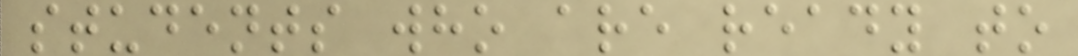students who are ready to
